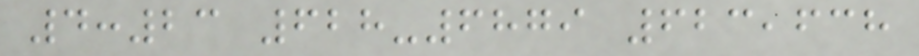4:23 628-6879 623,638
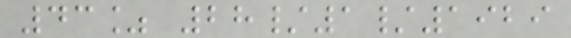43% 28/1/1929
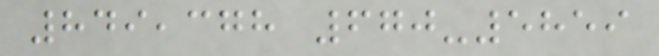849,378 670-5859
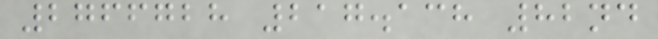2766728 217.138 82nd
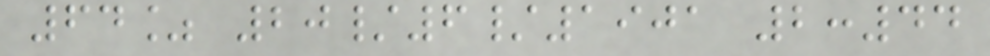64% 20/6/1901 2:44
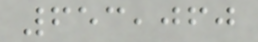653,060
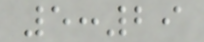5:29
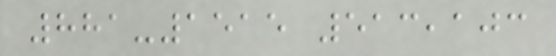881-1515 513,103
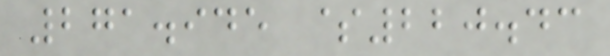271.945 $220.43
